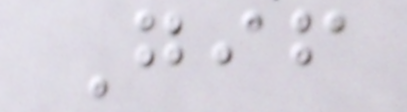Gif
